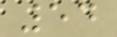54
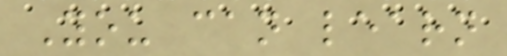You can learn
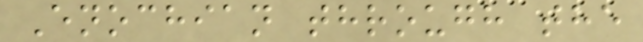Enochian through the
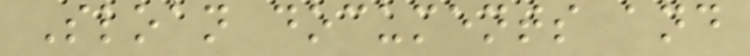Sloan documents and
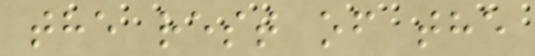the rest of the
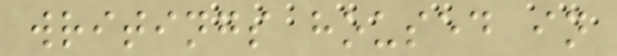writings housed in
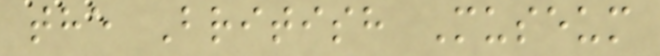the British Museum
